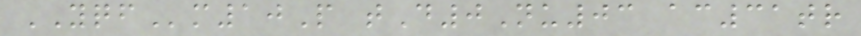YQFm10P tD0Nu03 ac31tr
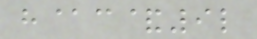h@c&9l
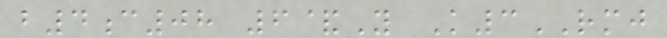b4c08 6&Y K3RMJ
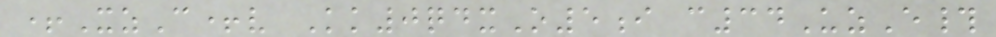+XzC+v Kk0qdxO5i c34UzE#
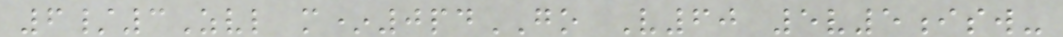6/3Zvl m*0pdGO V60 5v5isw-
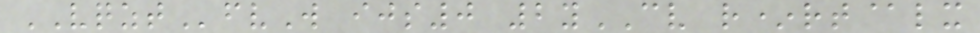VQZTfvW ijs0 2yCV r*rt@lx
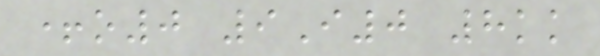+o0 9I0 8kk
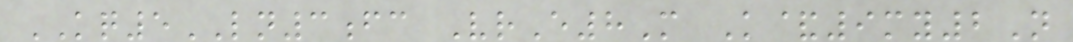KQ5LN3fc VrE8M K&9my2N
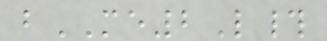bME2L#
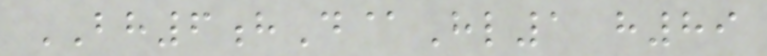BH6hD@Hl1 h89
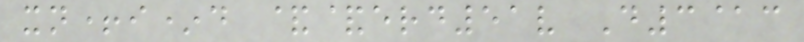xn+i*d &&erd51v D3@c
